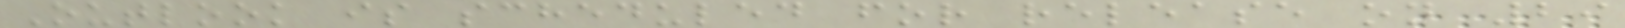Outlook is scheduled for release on 29
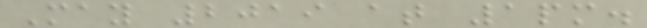May 2019 at 1pm.
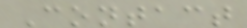Contact
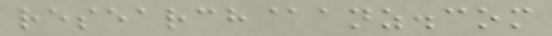research@anz.com
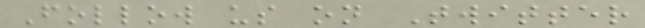Follow us on Twitter
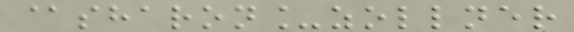@sharon_zollner
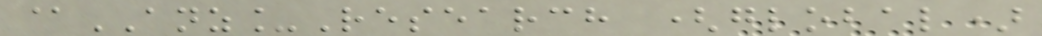@ANZ_Research (global)
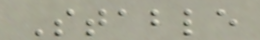Stable
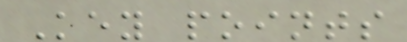Key points
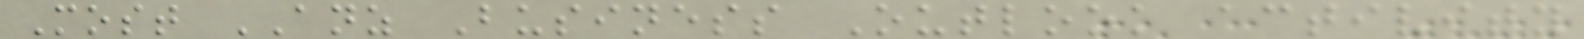Most ANZ Business Outlook activity
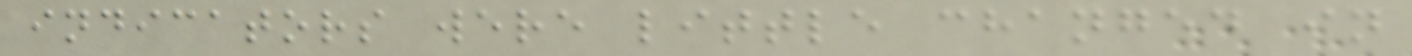indicators were little changed in
